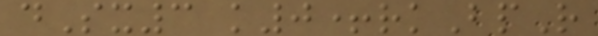dSx3 k0+rkBpR
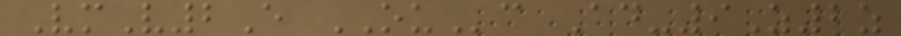VmV2E OUc Ad-9Z2z
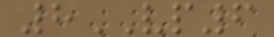8VP6
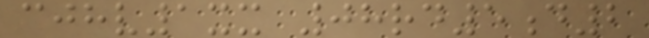cjhv1xx 08rd5d2
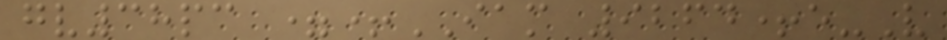gv38pc =+IAM 9264+e-V
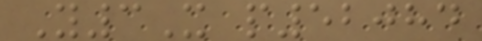Y3X p52084
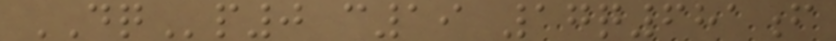DQp0 c19 17q681f
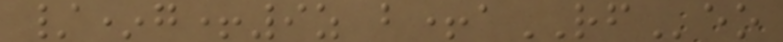/*g+9z b+aRFeo
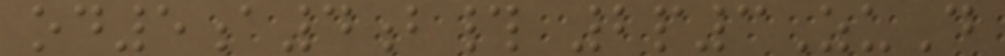od5a4b# 2p3ZuD
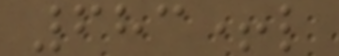683+l
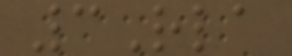3Rla
